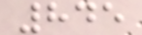845
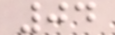04
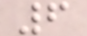6
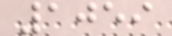1059
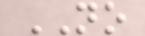NO
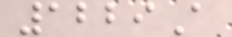1229A
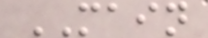MAIN
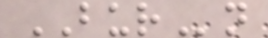BURn
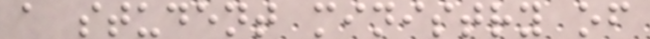a student ministry of
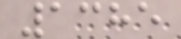1385
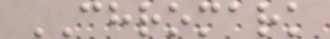CHROMARK
